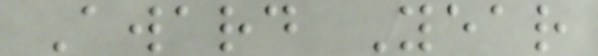Award Year
